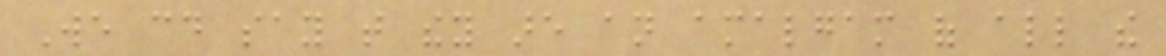We could say that they are an amalgam of all the
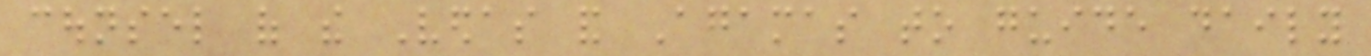counsel of the Vedas and Agamas to guide daily
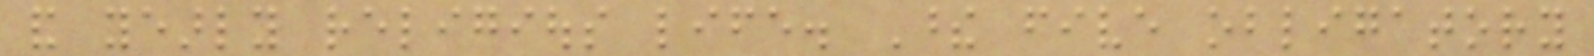and yearly religious life. These five obligatory
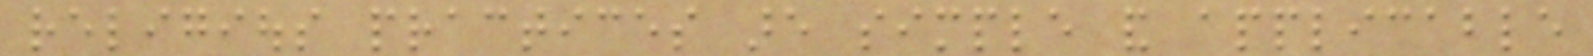religious practices are simple and applicable
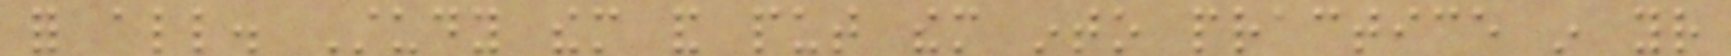for all. Study them and put them into practice in your
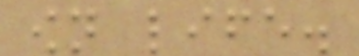own life.
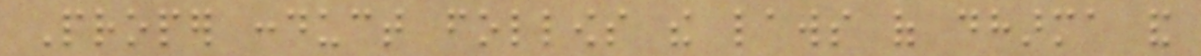Proper conduct follows the laws of dharma and
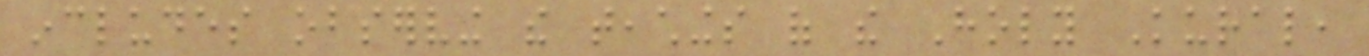includes observing the teachings of the Holy Kural,
